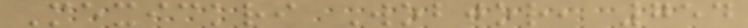Mexickri Wobjor, 754
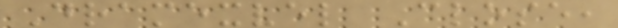Dramexvel Close,
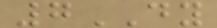7DY
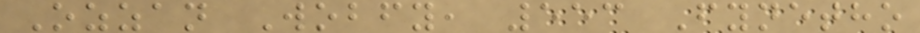Ozzan Wobfy, 553 Fynetho
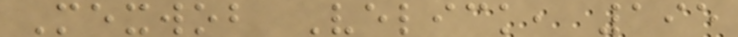Mexwob Velick, 195
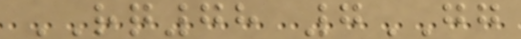RQ78 7GG
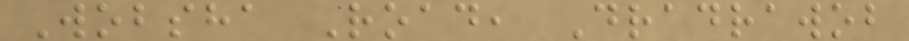Wobsha Road, Dradrawob
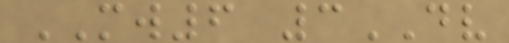MW6 3DV
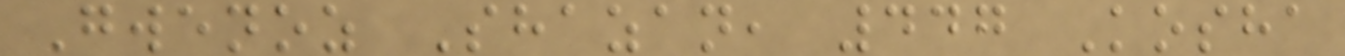Gwenoz Shazan, 447 Kosha
